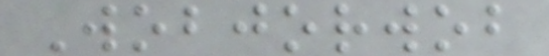Wobjorwob
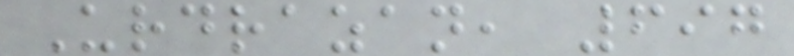Urdrazan, 697
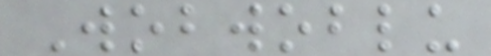Wobwoblu
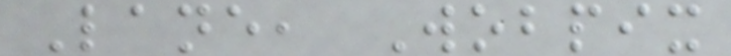Lane, Wobpix
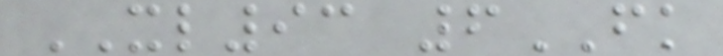XL93 6FK
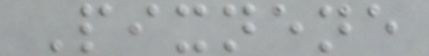Pixnene
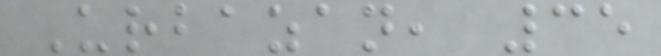Urbazan, 35
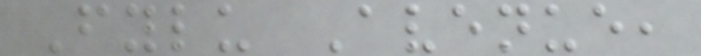Fylu Avenue,
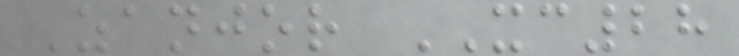Zanjor XC28
